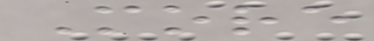More
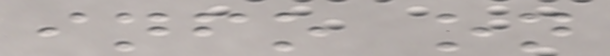info on
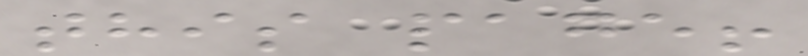this page!
